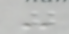-
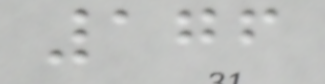176
